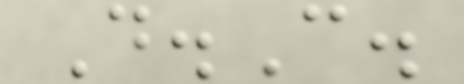D.C.
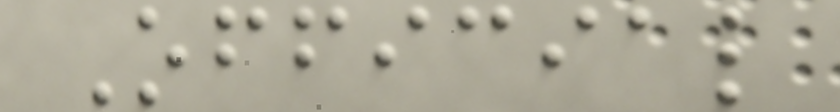Official
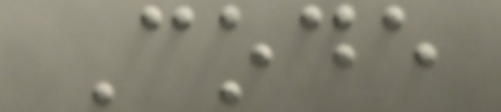Code
